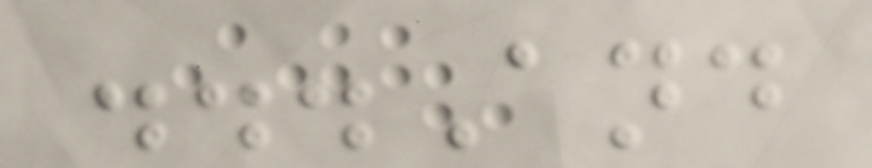...And
